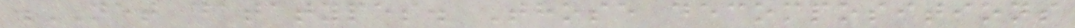.NET datatypes. Those decompositions
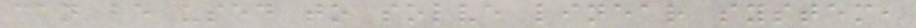can be used to solve linear system,
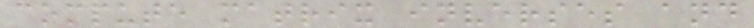compute matrix inverses and
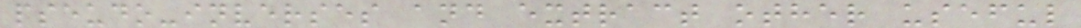pseudo-inverses and extract other useful
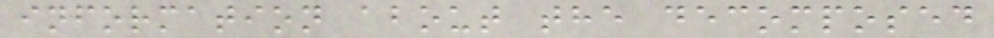information about the decomposed
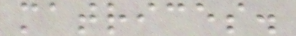matrices.
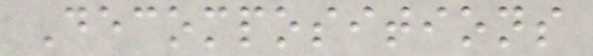Decompositions
